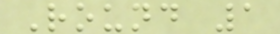Round 1
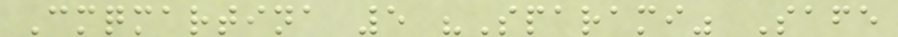Cmqmartina 5 "Sparami" Safe
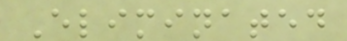Eliminated
